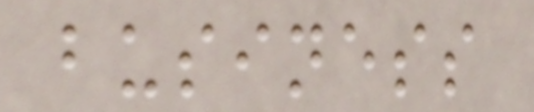business
